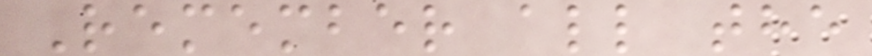Remember all the
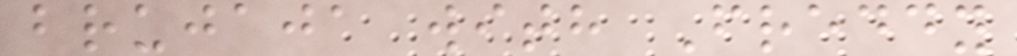brujaja with Freddy
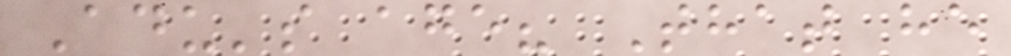Adu's age? That he
